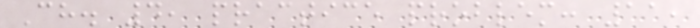Ch. 4, practice problem: 11,
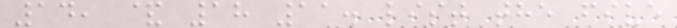14, & 18 11. list the five
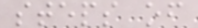steps of
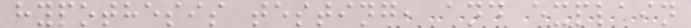hypothesis testing, and explain
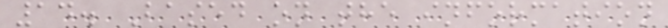14. Based on the information
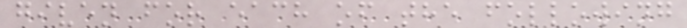given for each of the following
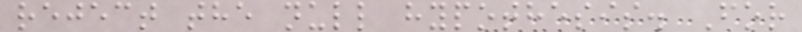reject the null hypothesis. For
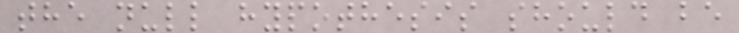the null hypothesis should be
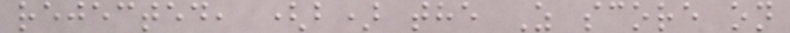rejected, (b) the Z score on
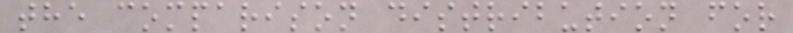the comparison distribution for
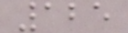125
